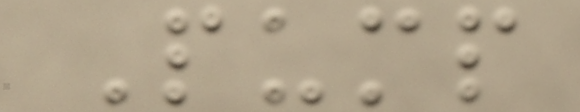Pump
